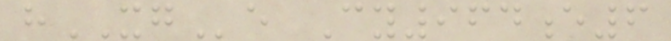hXGe Cy964e6
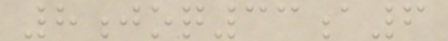8joq33a6
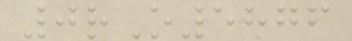0rO5876
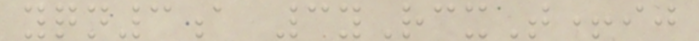yqn3a 3yRcxT+ij
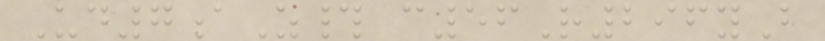Ud7aZ# c56R296yB
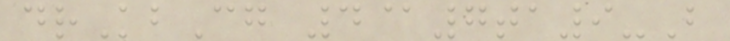drKbCg 4@7ta9-B
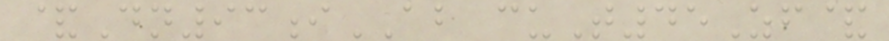&Dn93iAB cuT45Zf&
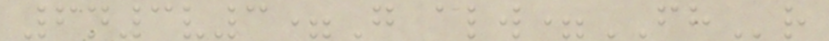6n3v3=G alw=FHr
